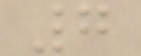7
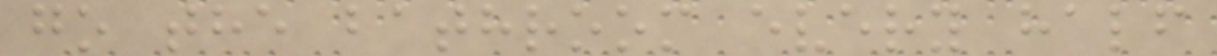go the bathroom every half
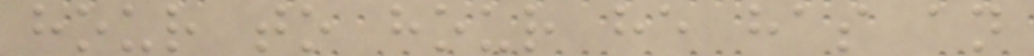hour to hour he has an
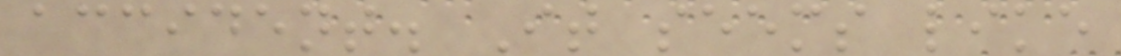accident. It seems like
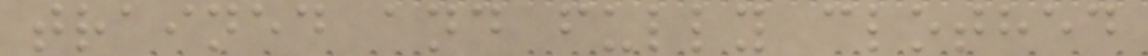trained and fully clothed
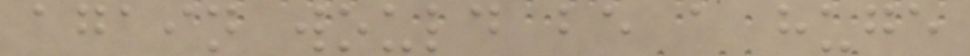again would be a huge
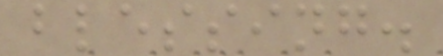blessing.
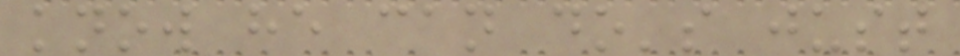know he can do's just
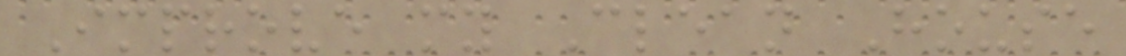Improve my Clean House
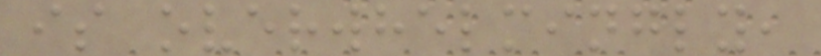is overwhelmingly,
